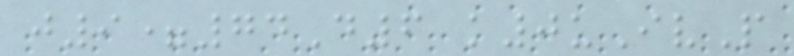j9=74D6 k0uIvP
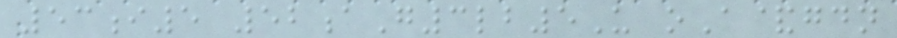53i5 52aG3lb5U oA&gdn
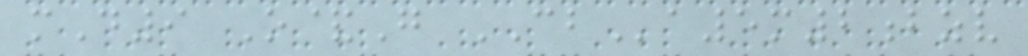mD9 O&G CBa5m2bzv
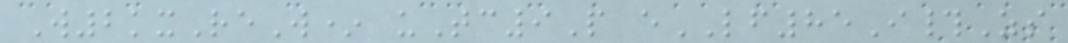W2kxReW* uTc9P eLF85I#Zs
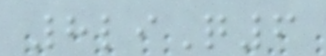8liQ6
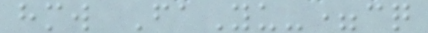hmw FaYu-=cq
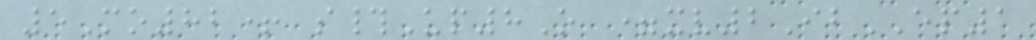5Mo82+ s#Up8O =xv2IbEP1
